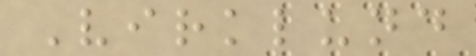Virklund
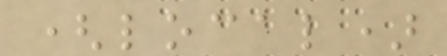(local)
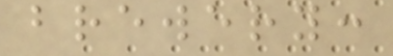brewery:
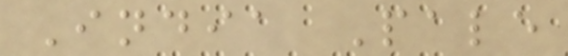India Pale
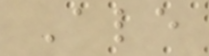Ale
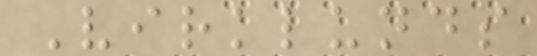Virklunds
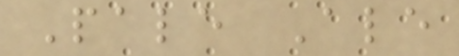Pale Ale
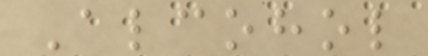Alcohol
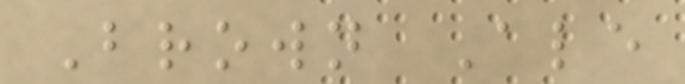Brown Ale
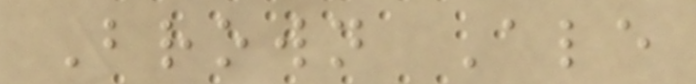Brown Ale
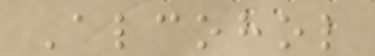Alcohol
